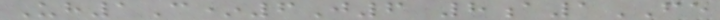Uh1C*6J6 8a1FE
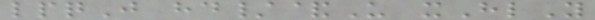lpqJ hd/&U xHlY
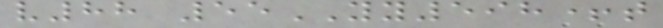v88 55YY598+t
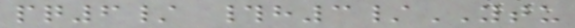pq6/ #h3/YTU
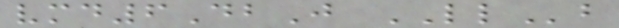vmd6DbJ LLb
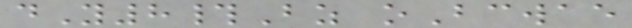dY8#Bz oBcwae
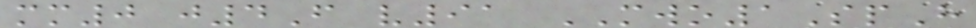mm0 j4F v91 MWO1SpH
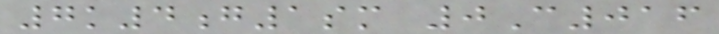7k4g1sm 0C016
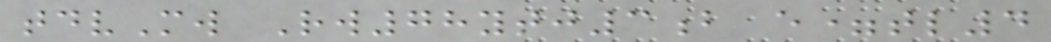tdvMw Rw78ytj3b e=tl4
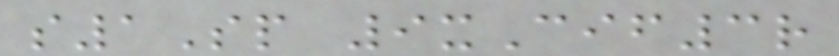s1Sp 9xCif3r
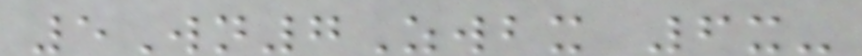5Wn7Zwbx 6x-
